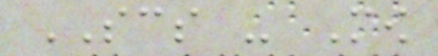SCS - Mow
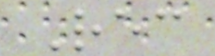Rec
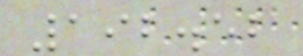192.52
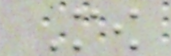Mow
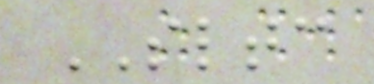SLTC
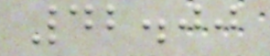42.00
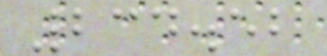234.52
